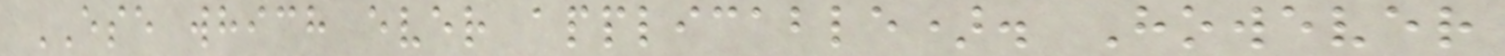ESE which ever applicable). However
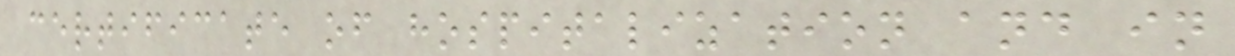certificate of hospitalization and in
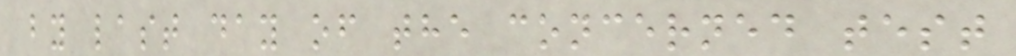by last day of the concerned test
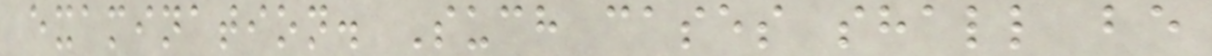examination. Such cases shall be
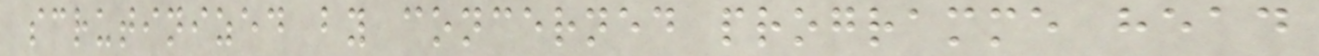scrutinized by concerned programme head
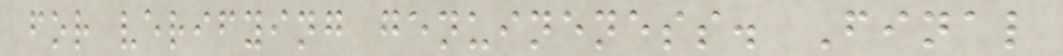for verifying genuineness. Final
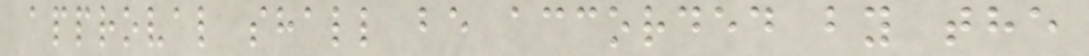approval shall be accorded by the
